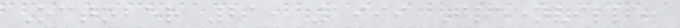October 21, 1999 Greenville,
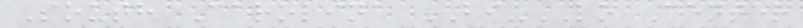South Carolina BI-LO Center
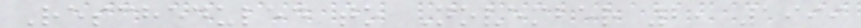Rescheduled to November 2, 1999
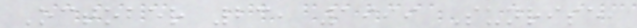October 23, 1999 Sunrise,
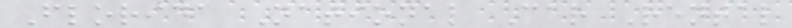Florida National Car Rental
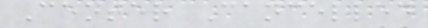Center Cancelled
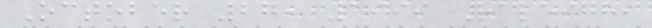October 27, 1999 Raleigh,
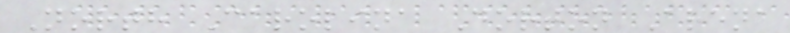North Carolina Dorton Arena
